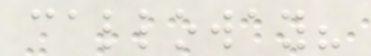calloway?
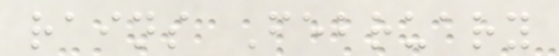rains February
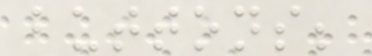buttons;
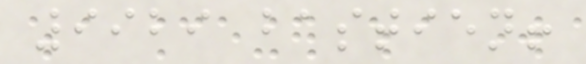9929 bastien!
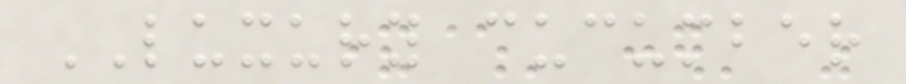LUXURY cucumber
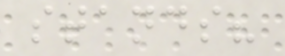stands?
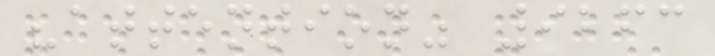"attention" 9263
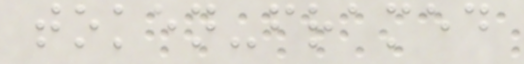token-framed
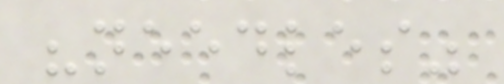"needles"
